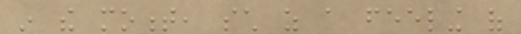in the moment, such as a feeling of
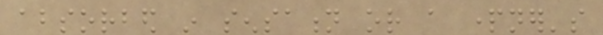absorbed in sensation or a partner's
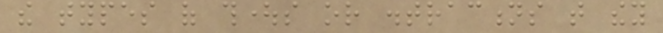the types of thoughts or distractions that they
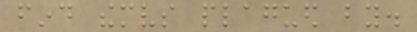find themselves plagued by.
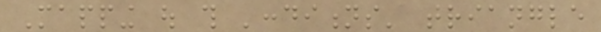Mapping out this 'conditions' triangle
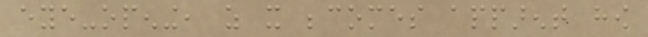eye-opening, as it becomes apparent how
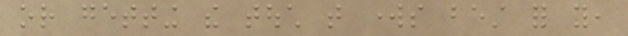or getting the touch that works best for you,
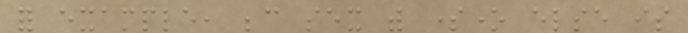for example, because sex with someone else is
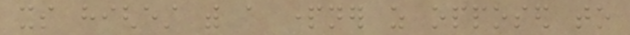its highest with a partner as opposed to
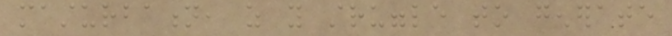masturbation, as you struggle to generate
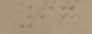67
